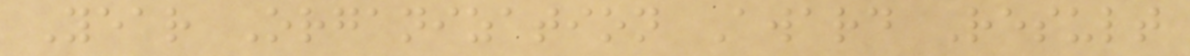Year Organization Award Result
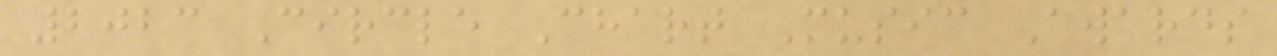2023 Circle Chart Music Awards
